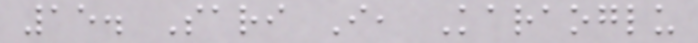15. Sari I, Karaoglu
